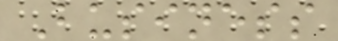Business
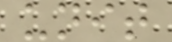unit
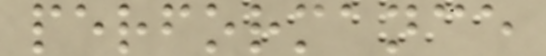performance
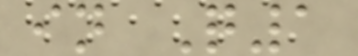in Q1
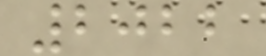2022
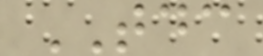TDC
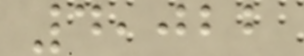4,022
